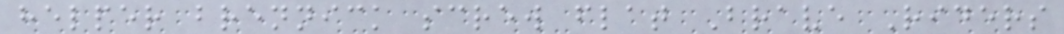helper brennick screw flat Brave Riders
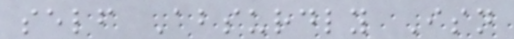self Absurdly Isn
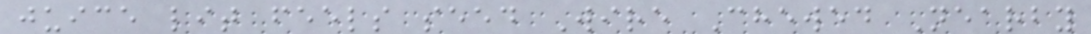juice lit feels seed Wire Chewed Nearby
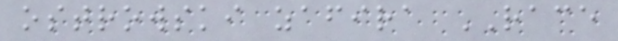ostrowski zafira RACE
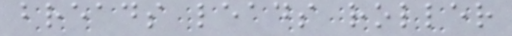breads leads roller
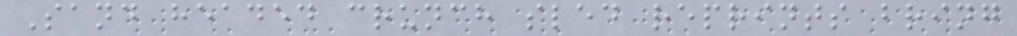Sand headed crunch sled reprints bring
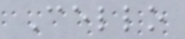Cello
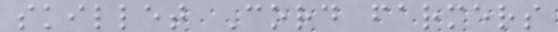skillet Cord farmers
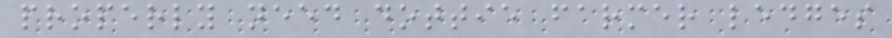properly need dottie farmer ledges
